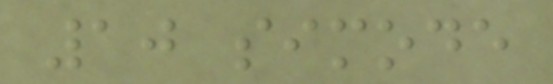10 simode
